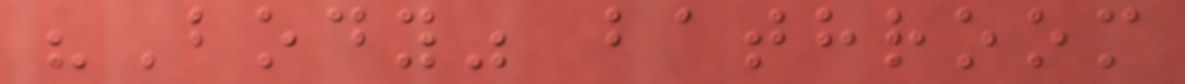"Body" bathroom
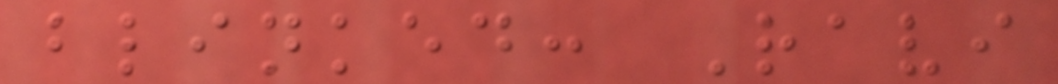blinked: Ravi
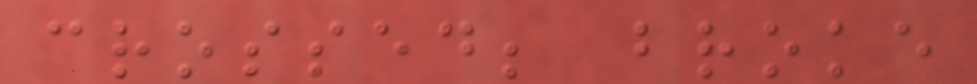crossed; broke
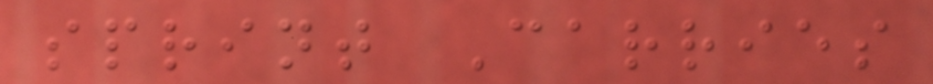sprint Carries
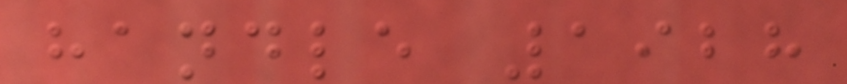handle 1928
